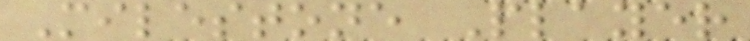Milestone Player
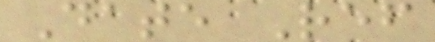Date Ref
